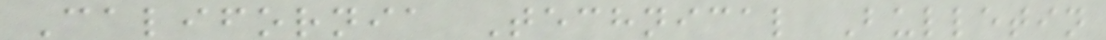California Technical Bulletin
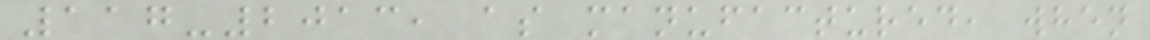117-2013, as manufactured, when
